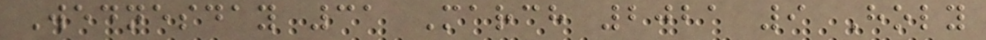Wednesday 31 March 2021 9 Holy
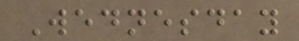Wednesday
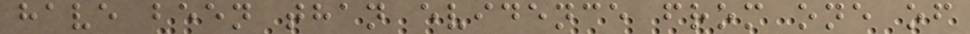have been than evidence from one of
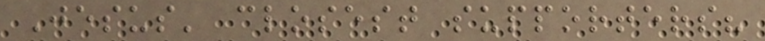Jesus' closest supporters?
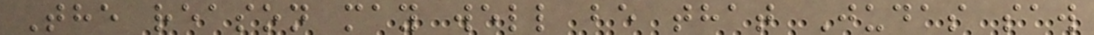The reason may well be that Judas saw
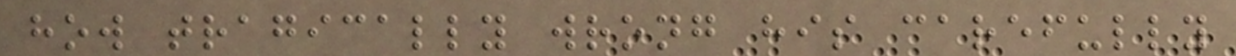how tragically wrong his carefully
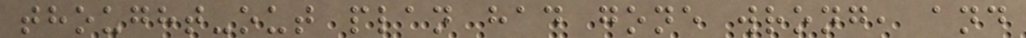thought-out plan had gone wrong, and
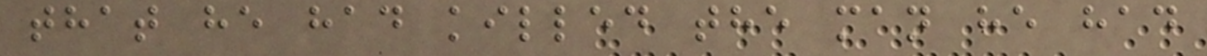that he had killed the man he had
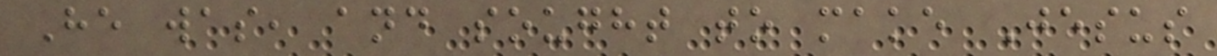He was, and sought to make Jesus
